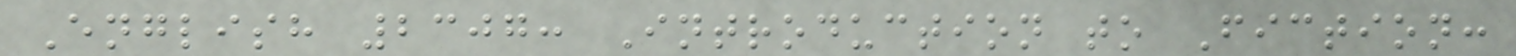English 2307: Introduction to Fiction:
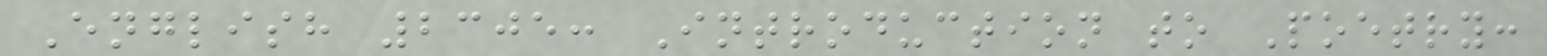English 2305: Introduction to Poetry:
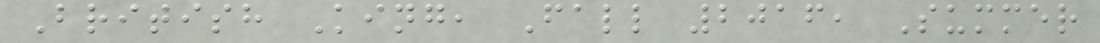British King, Fall 2016, Summer
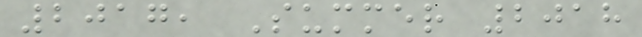2017, Summer 2018
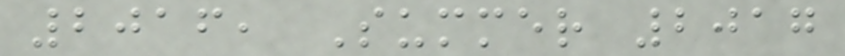2016, Summer 2017
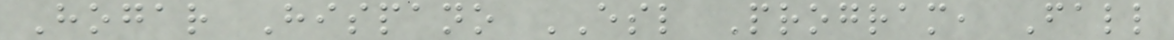Hogar Hispano ESL Program, Fall
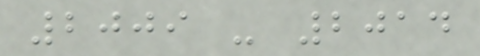2009 - 2014
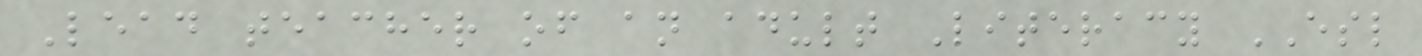Lead teacher of an adult Literacy ESL
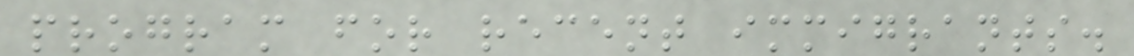program for recent immigrants.
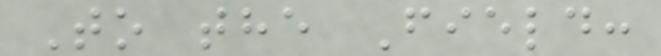To the Field:
